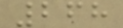268
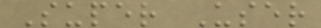Super User
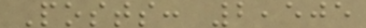Posts: 2,505
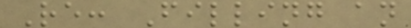Re: Filling an
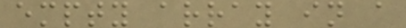empty array in a
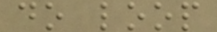do loop
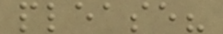please?
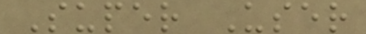Super User
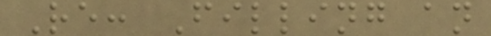Re: Filling an
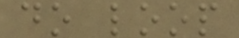do loop
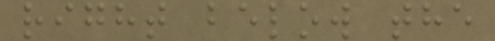right below the
